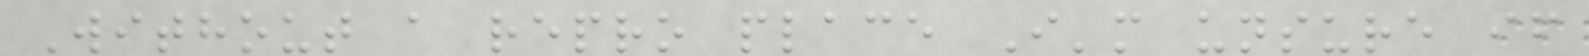Without a repro place I'm unsure if
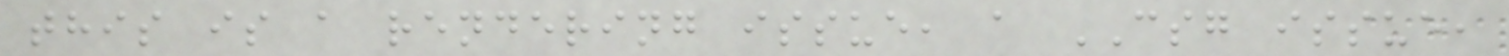this is a rendering issue, a CSG issue,
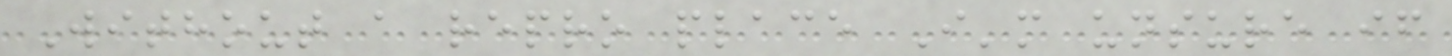Without a repro place I'm unsure if
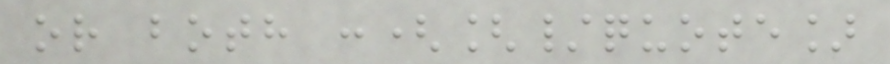or both :([/quote]
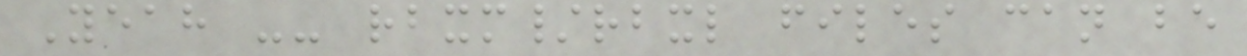Yeah -- rbxm/rbxl files can be
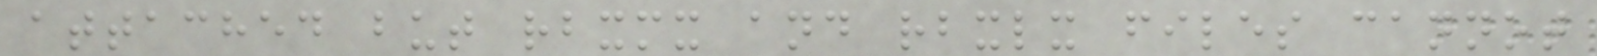attached but rbxmx and rbxlx files cannot
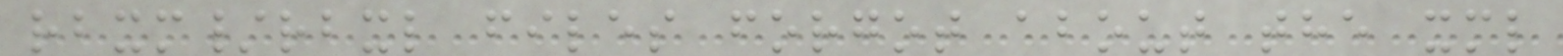rbxm/rbxl files forgot about the xml
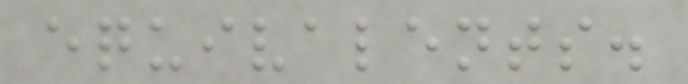equivalents.
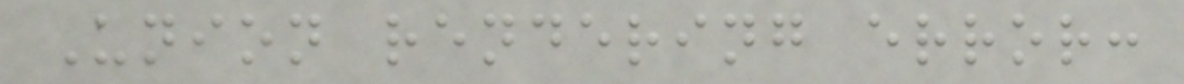Union rendering error:
